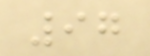97
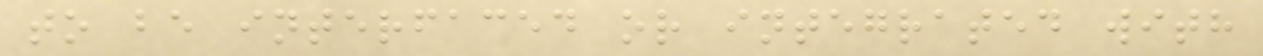to be interfaced or integrated with
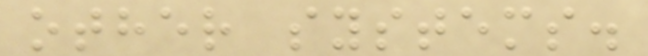other systems.
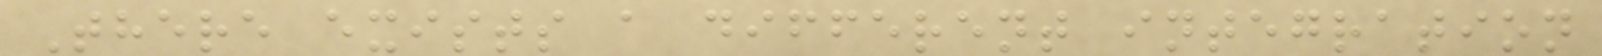There exists a different integration
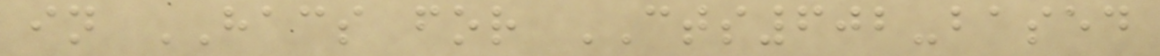in HACS for CTS602-based
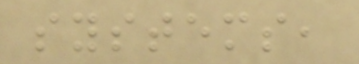systems,
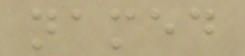named
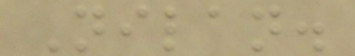Nilan.
